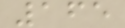165
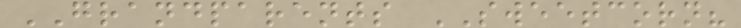GRANDPARENTS SWEETCORN?
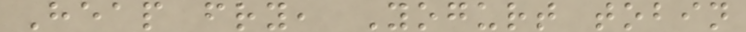Heap fry, Yogurt tobin
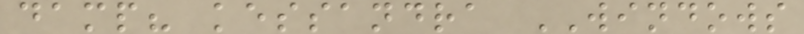damp? kessandra WINDOWS
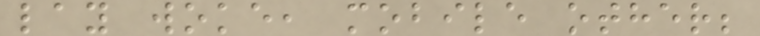lay woke, mobile other;
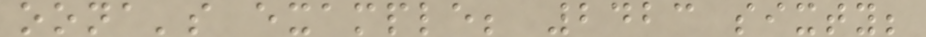oona's example; 2423 sixty;
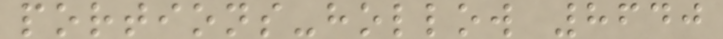portions-hollow 8640
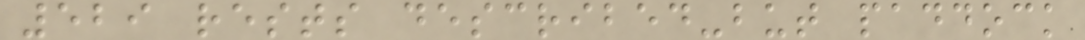529 rests described-but paddock
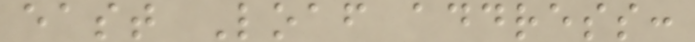east Loaf address:
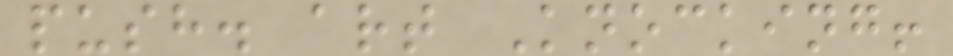push. art Knocking!
